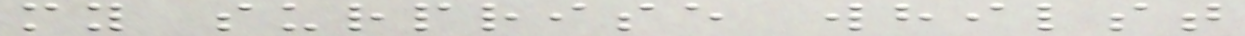my surprise whilst
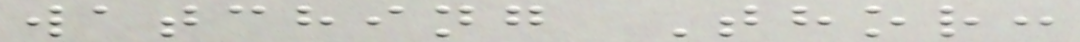watching Thor:
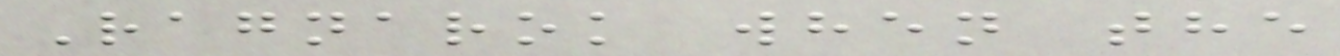Ragnarok when the
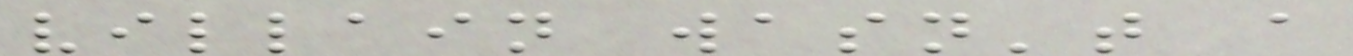villain wasn't a
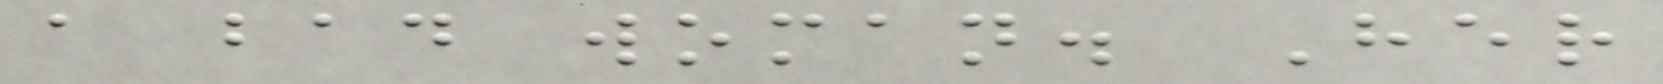a bad woman. Her
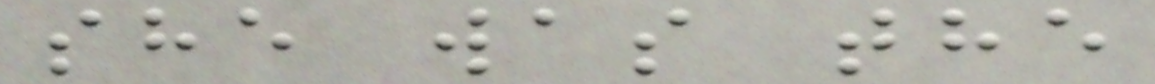she was the
